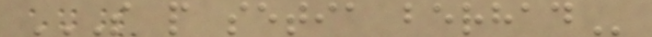S P SETIA BERHAD
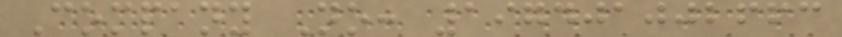Company No: 197401002663
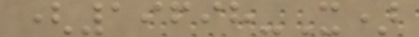(19698-X)
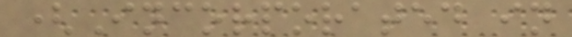(Incorporated in
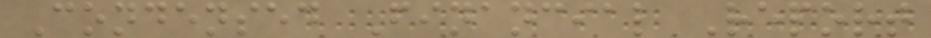Condensed Financial Report
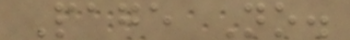Page No.
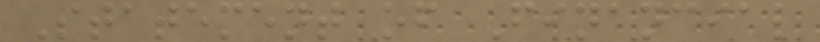Statement of Financial
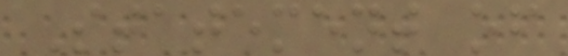Statement of
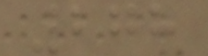278
